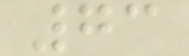73
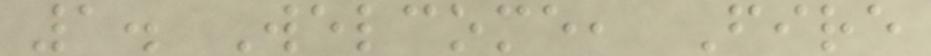1. Welcome, Fire
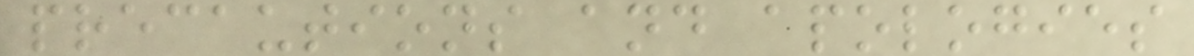precautions and apologies
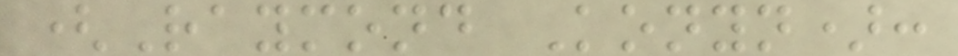(Raymond Konyn):
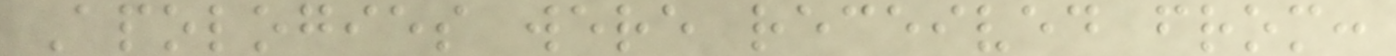Apologies were received from:
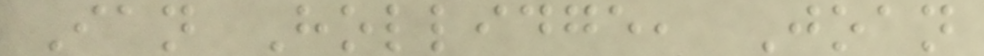Ian Hollidge, Joan
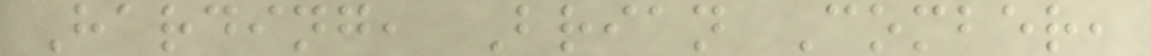Harding, Brian Comber,
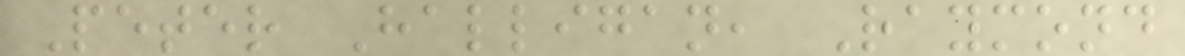Peter Halligan, Raymond
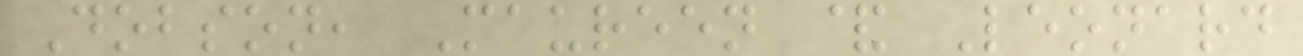Dobson, Maureen & Leonard
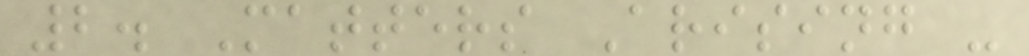2. Matters Arising -
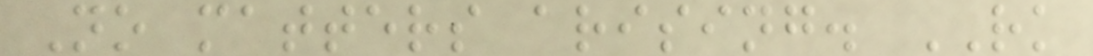No matters arising. RK
